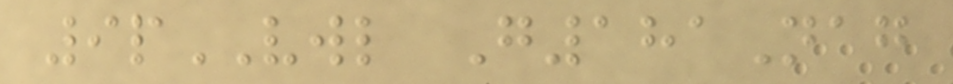9pVWL G181Nag
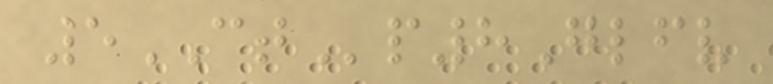5CTp8Glfv
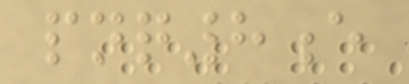pnq8e
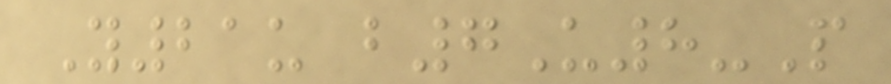Y21u b7U8-P
